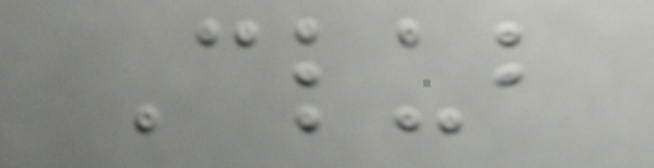Club
